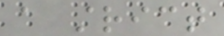a strict
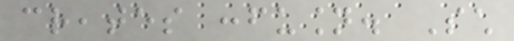creates confusion. Such
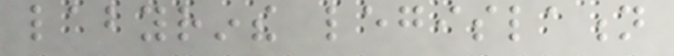labyrinthe legislation
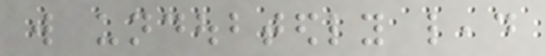will undoubtedly lead
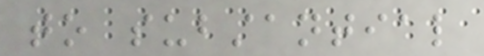to substantial
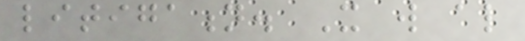litigation. It will also
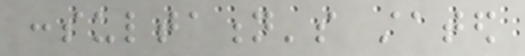consultation's stated
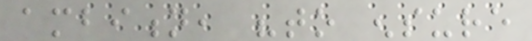ambition, "to ensure
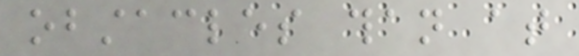obstacles than at
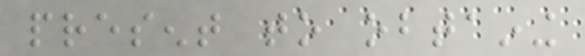present to obtaining
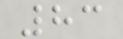83
